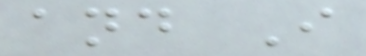and I
